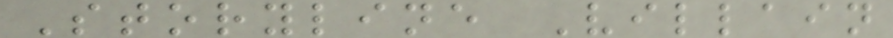Storyline Villain
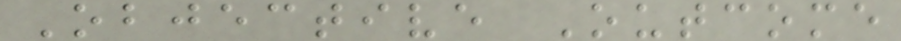Objective Outcome
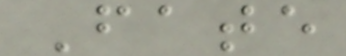Fate
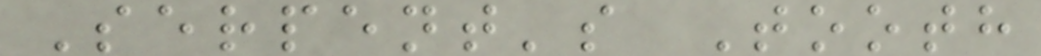Serpent's Tooth
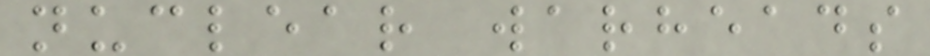nuclear warheads
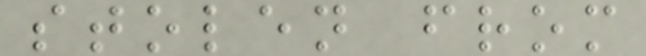stolen from
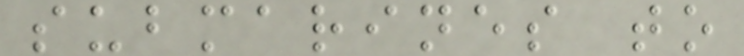submarines to
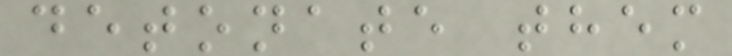detonate them
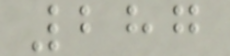287
